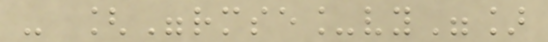- ["rmse_vy"]
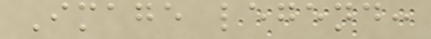Image legend:
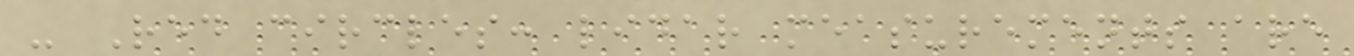- Red circles: lidar measurements are
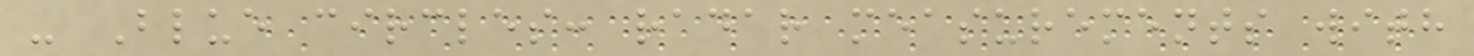- Blue circles: radar measurements with
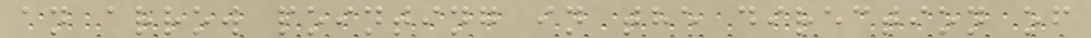an arrow pointing in the direction of
